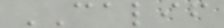CALIF
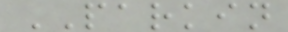PARKIN
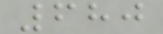680
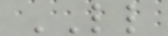LL
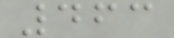463
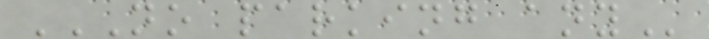NO PARKING ANY
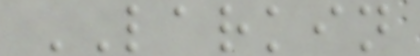LARKIN
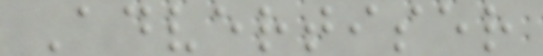Advertiser
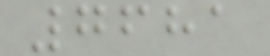7681
